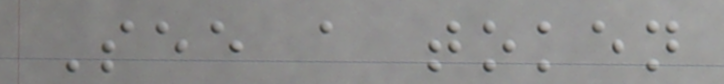See a token
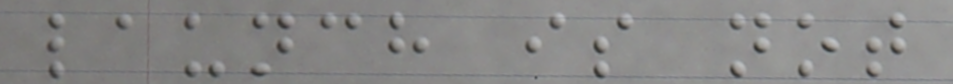launch is not
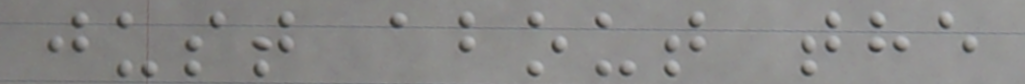just about the
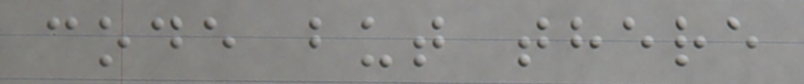code but there
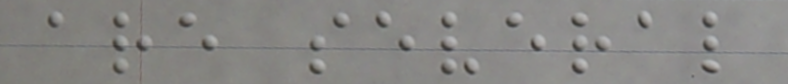are several
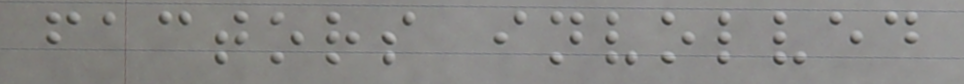factors involved
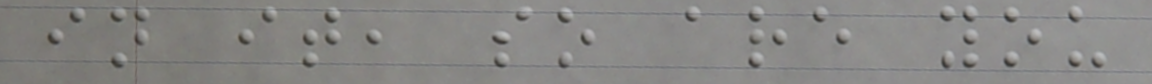in it, so are you
